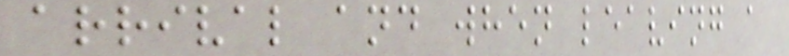arrival and when leaving a
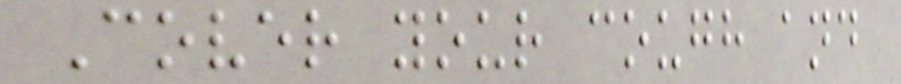Cover your cough and
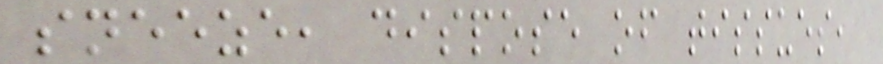sneeze, dispose of tissues,
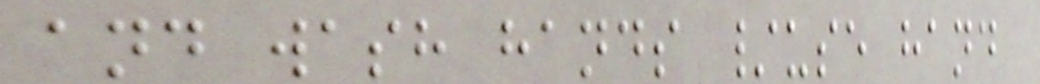and wash hands /use hand
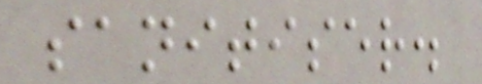sanitiser.
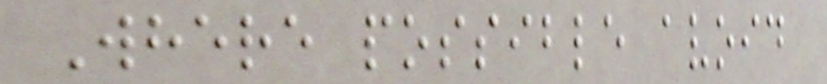Where possible avoid
